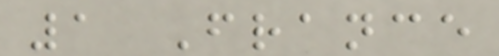1 France
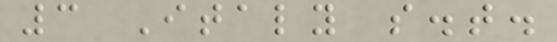3 Italy s.t.
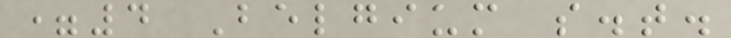=4 Belgium s.t.
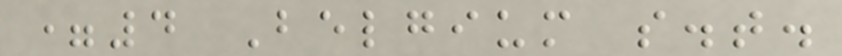=4 Belgium s.t.
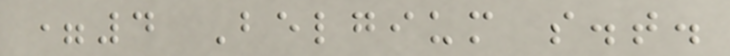=4 Belgium s.t.
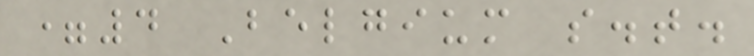=4 Belgium s.t.
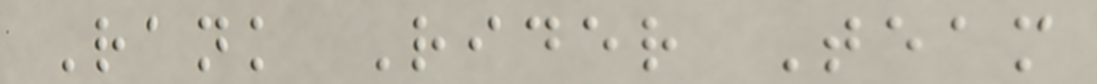Rank Rider Team
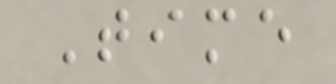Time
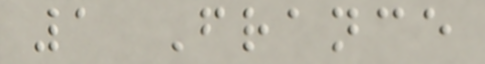1 France
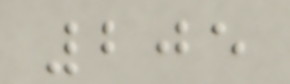205
